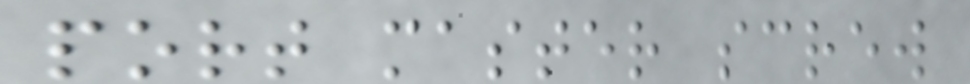port master screw
